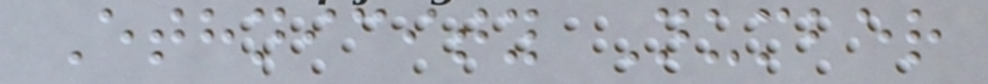Ethnicity Number
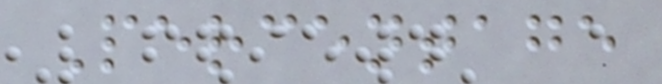Percentage
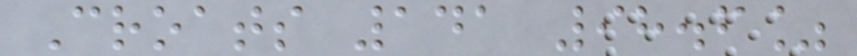Croats 141 98.6%
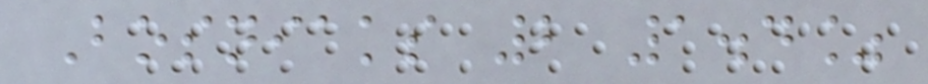Bosniaks 2 1.4%
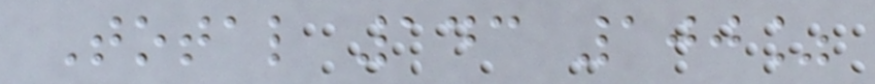Total 143 100%
